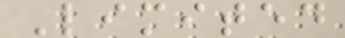Limited
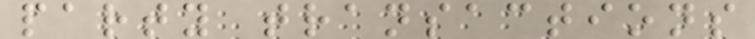party transactions
